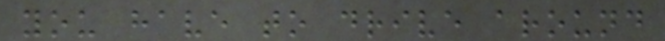you have to drive around
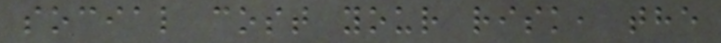social cost your risk, the
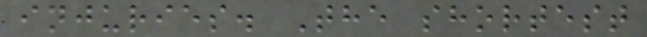injuries. The shortest
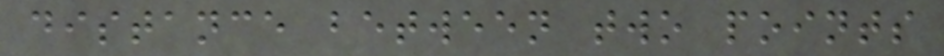distance between two points
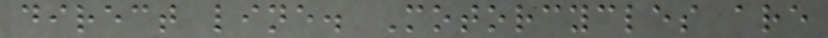direct line. Motorcycles are
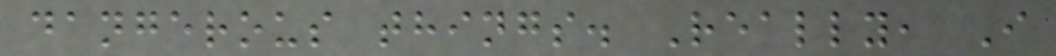dangerous things. Really, I
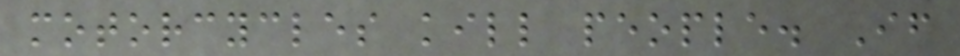motorcycles kill people. If
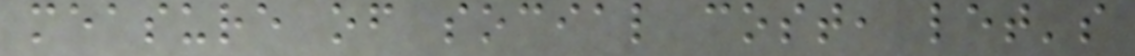measure of social cost, let's
